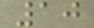10
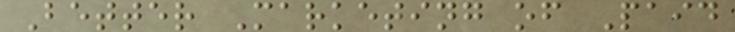Better Marketing of Paid
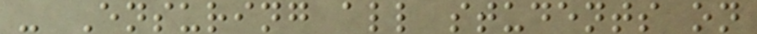- Ensuring all students on
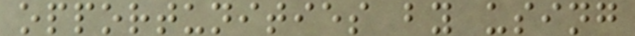opportunities by using
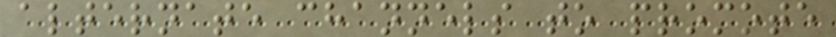alternate channels to promote
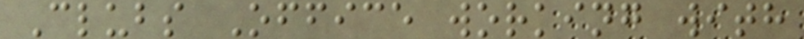Clubs Office working with
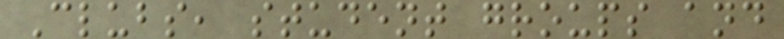Clubs, student groups and
